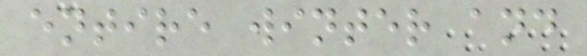entire winter and
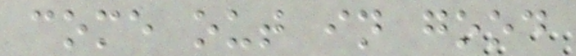come out in good
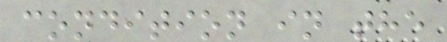condition in the
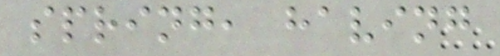spring, having
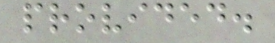provided.
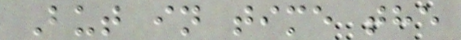But in time the
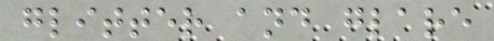glitter and glare
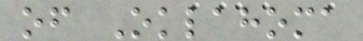of Oklahoma
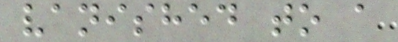vanished to a
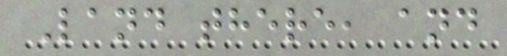Land there, and
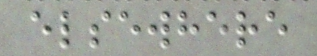elsewhere
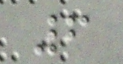6
